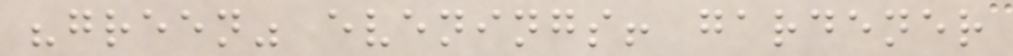"green" evenings! gardener
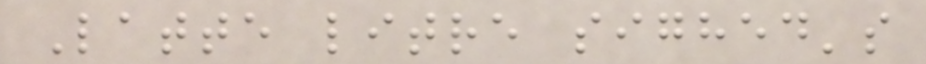Latte litre sighed's
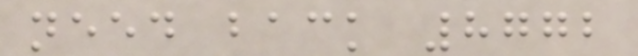need back 8772
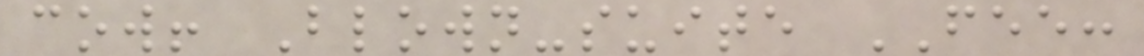cow! Blown-suite FEE:
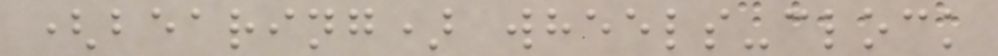(bearing) wheels-clock
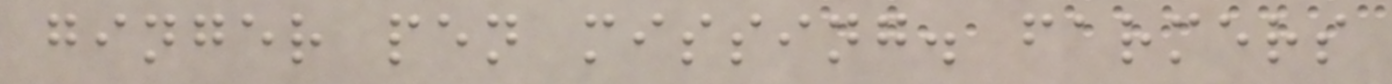ginger pen missing. farmers
